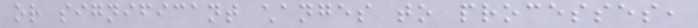or significant changes to processes,
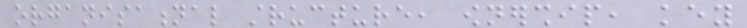organisational structure, ownership, key
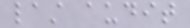last audit
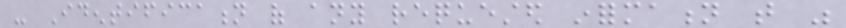- Identification of any requested information that was
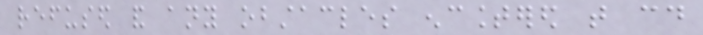refused and any obstacles encountered that could
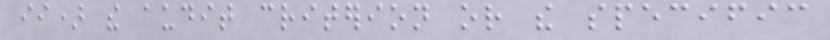ii) the audit criterion or the specific
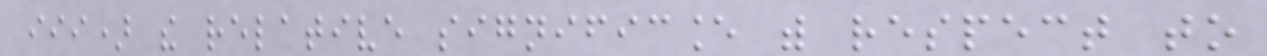iii) the relative significance with respect to
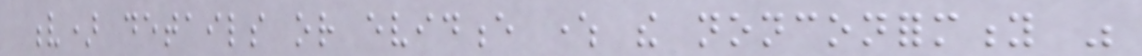v) details or evidence where the nonconformity was
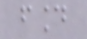found
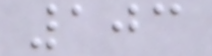103
